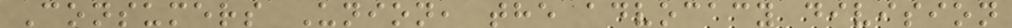Consumers Union, the advocacy division
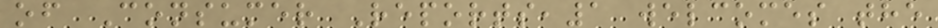of Consumer Reports,1 welcomes the
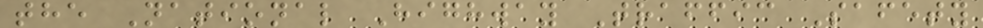the National Highway Traffic Safety
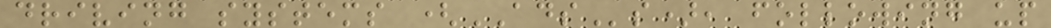driving systems (ADSs), following up
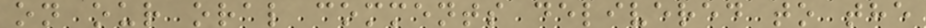on our oral comments delivered to the
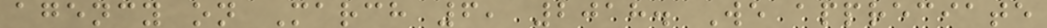agency on March 6, 2018. We appreciate
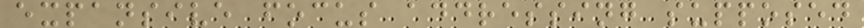expansive focus addressing supposed
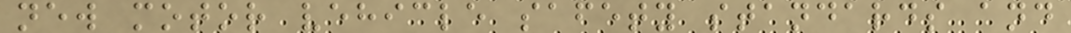new motor vehicle safety standards and
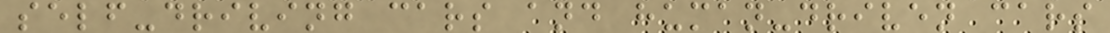self-driving cars and human-driven cars
